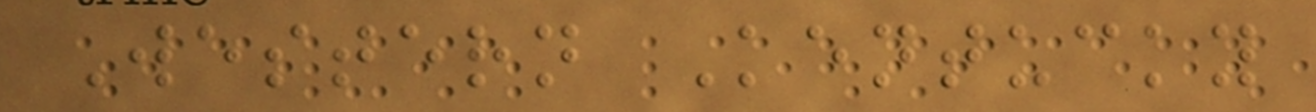Western Kentucky
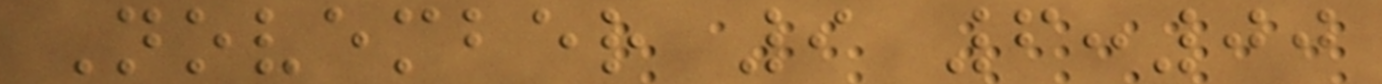November 9 6:00
